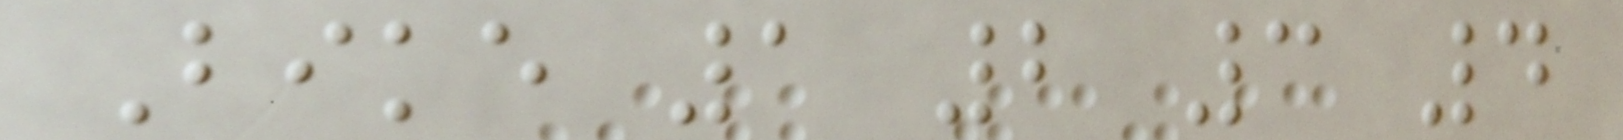Bike 1 2 3 4
